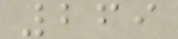269
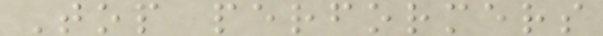Top performers
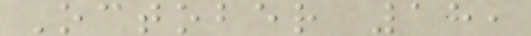October 18,
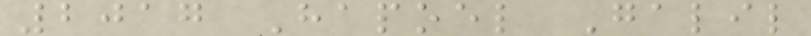2017 Hapoel Galil
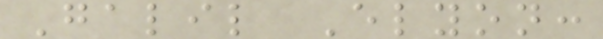Galil Elyon:
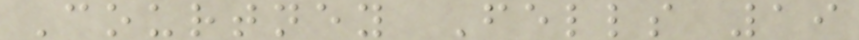Courtney Fells 19
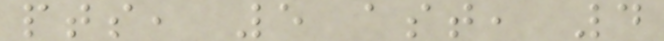pts, 5 ast, 4
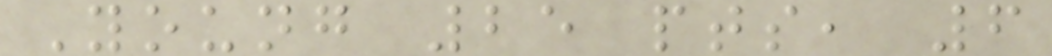Young 25 pts, 6
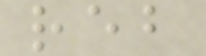reb
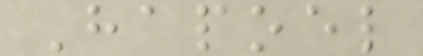Hapoel
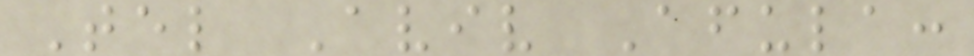Tel Aviv Afula:
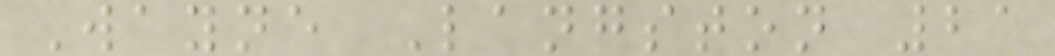Wayne Langston 21
